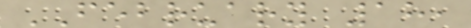FEBRUARY 18,
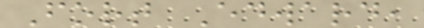Fort Edward,
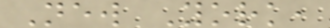New York,
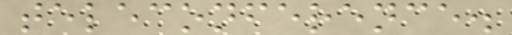teleconference.
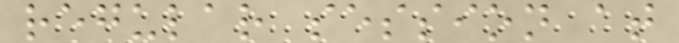regular session at
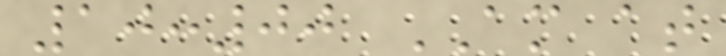10:00 AM at
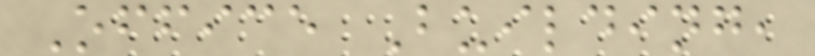Office Building,
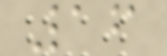16
